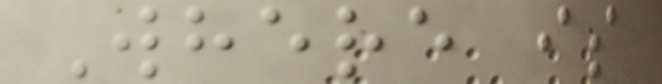Where is
